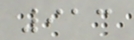913
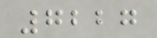7227
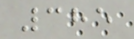385
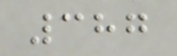387
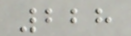228
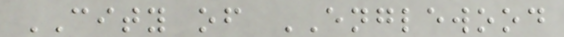CITY of ENGLEWOOD
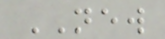NEW
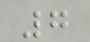7
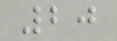20
